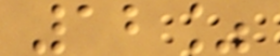12%
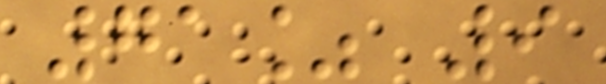71% 9
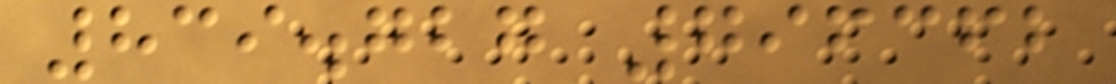839.727 796362
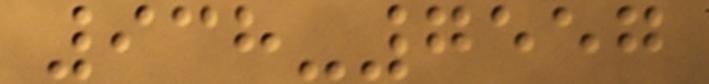938-7557
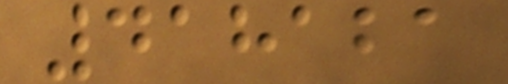418121
